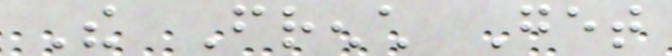The French Get
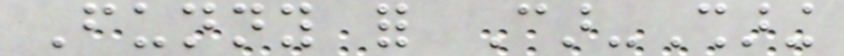Funny for Car-Sharing
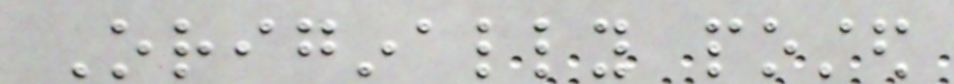Originally posted
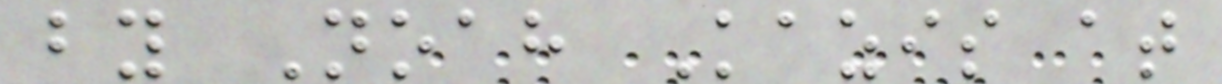by Noah Kazis at
